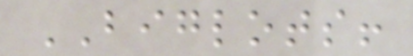BIGLOTS!
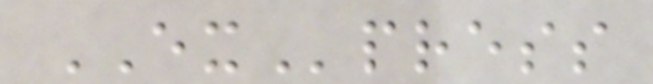EXpress
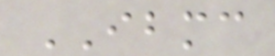IBMC
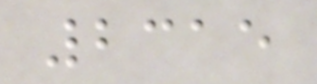2315
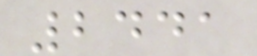2441
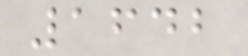1642
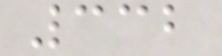332
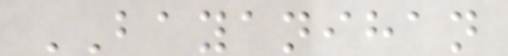BAYANIHAN
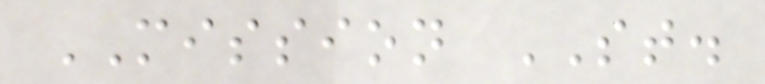MISSION ST.
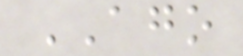AGO
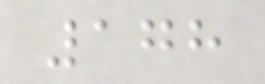178
